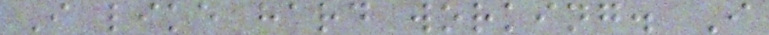I like hard working. I
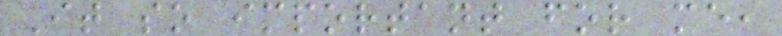It so important for me,
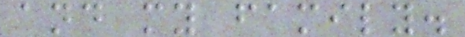and my family.
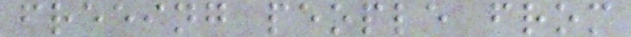freeing people from
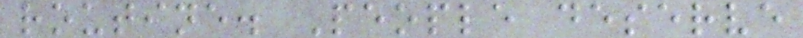routine. People deserve
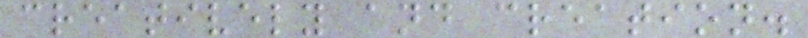creatively and creation.
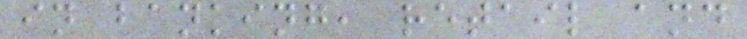in banking, retail and
